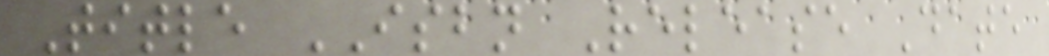Title ISBN Release Date
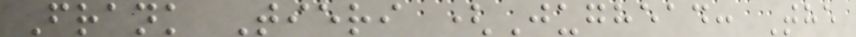Frank Tieri (Jughead: The
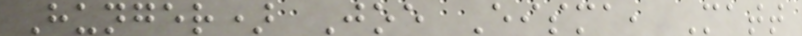Hunger) Joe Eisma, Matt
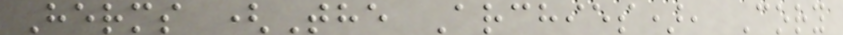Herms (The Archies), Cory
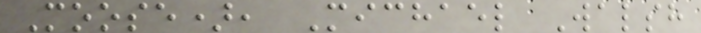Moose), Michael Walsh
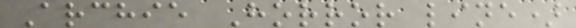Archie Horror line)
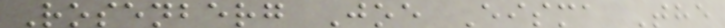Rosenberg Joe Eisma The
